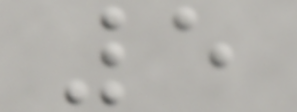5
